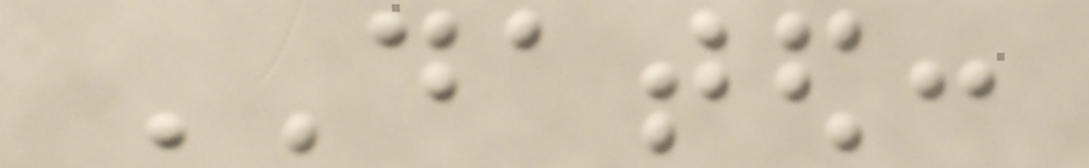DATED:
